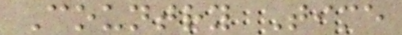Country Time
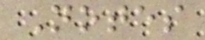Notes
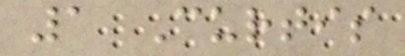1 Curtis
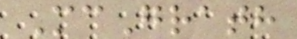McGrath
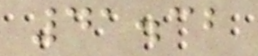41.32
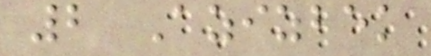2 Azizbek
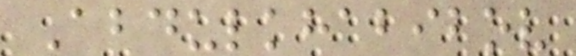Abdulkhabibov
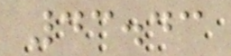43.43
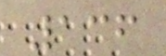136
